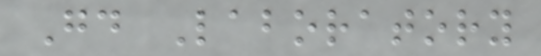Good Laboratory
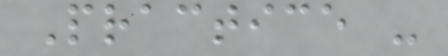Practice -
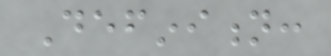Definition:
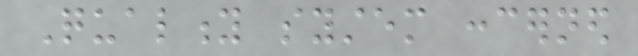Quality system concerned
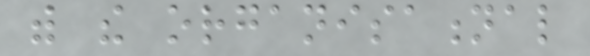with the organisational
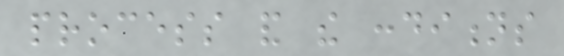process and the conditions
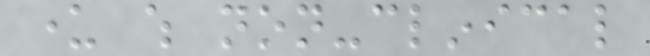under which non-clinical
